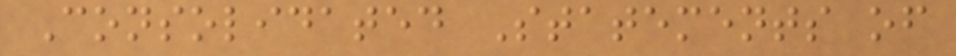Consolidated Statements of
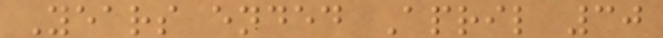Years ended April 30
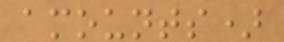amounts)
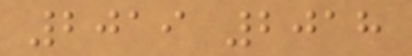2019 2018
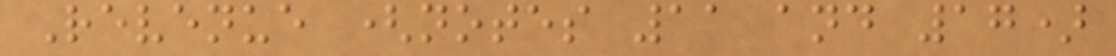Revenue (notes 11 and 17)
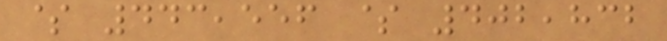$ 443,556 $ 402,832
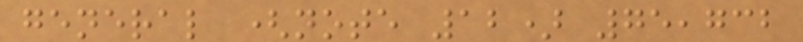general (note 12) 75,732
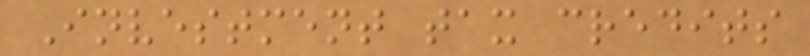Investment tax credits
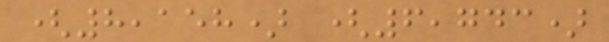(8,158) (6,743)
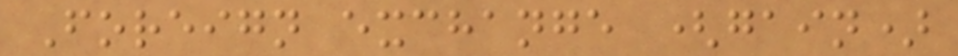Foreign exchange (gain)
